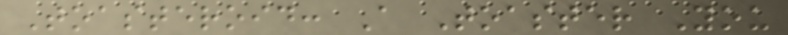Toasteroid: A Toaster You
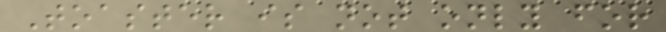Toaster is not only for
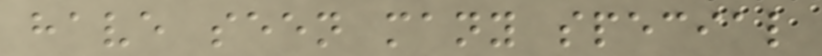have seen many special
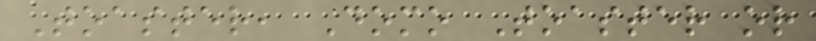Toaster, Domo Toaster or
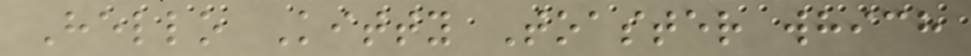Hello Kitty Toaster which
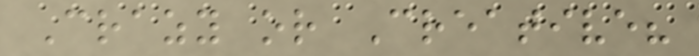Crazy or Creative?
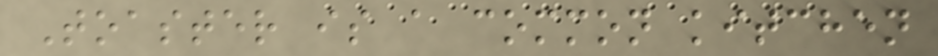Toaster is a common kitchen
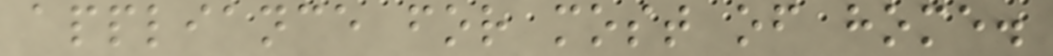appliance for most of home.
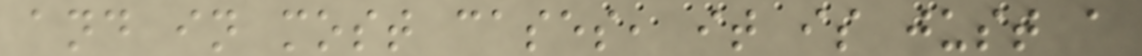and in most cases, it is just a
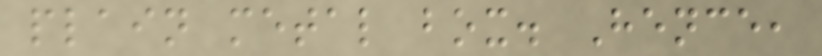plain metal box. Hence,
